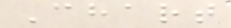Chart
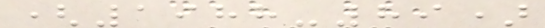(1988-89)
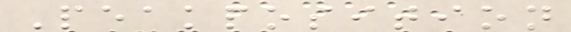Peakposition
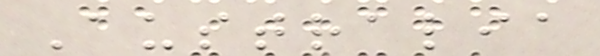Australia
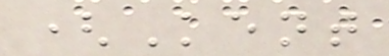(Kent
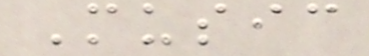Music
